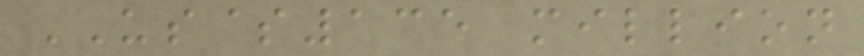US$135 million
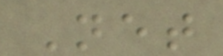Net
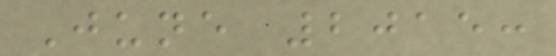June 2015:
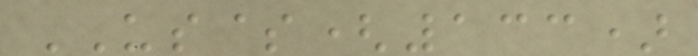US$(133)
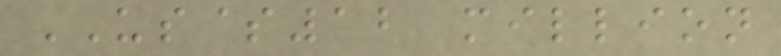US$12 million
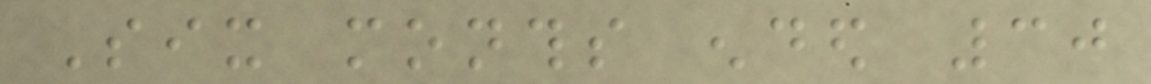Six months ended 30
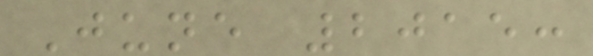June 2015:
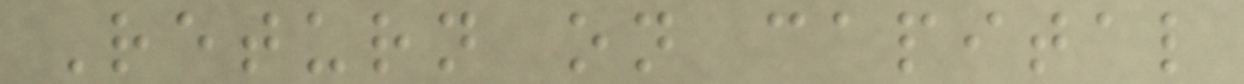Return on capital
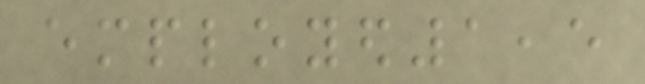employed1,5
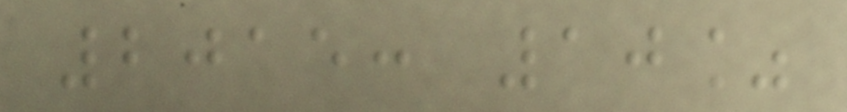2015: 10%
